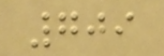709
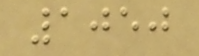1050
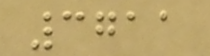3711
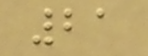21
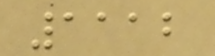1112
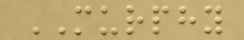MURPHY
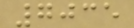7035
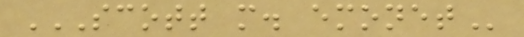SCOTT M. EMONET
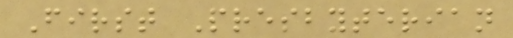First Presbyterian
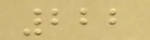222
